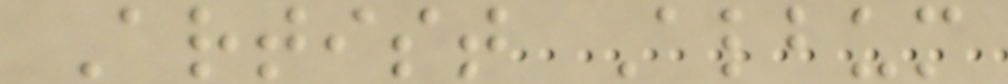Artist Album
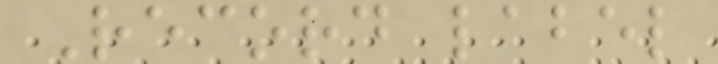Record label
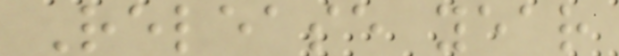Release year
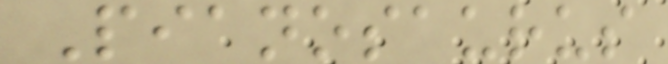Pianosaurus
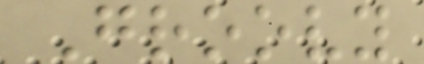Groovy
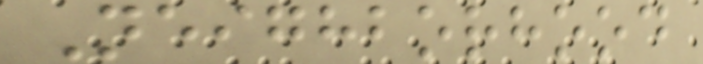Neighborhood
